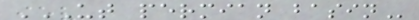UT PERMIAN BASIN
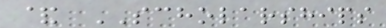& SCHOLARSHIPS
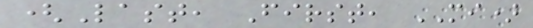(Last, First, MI)
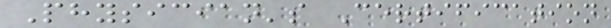Physician's Certification
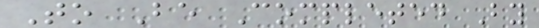To Be Completed By
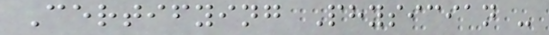Certifying Physician -
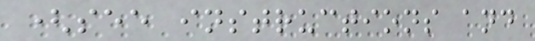(see instructions and
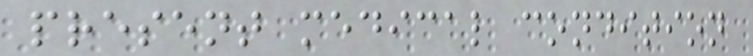present medical condition
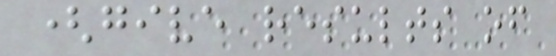(give results of
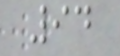94
